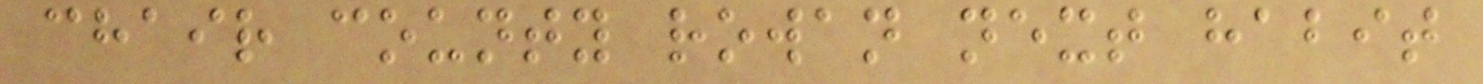chair county rowan next habit
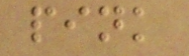pink
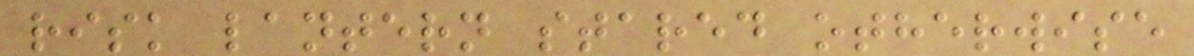risk lantern stared otherwise
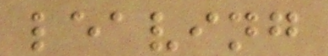leaving
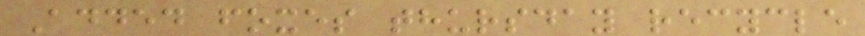Added foxes thursday recycle
